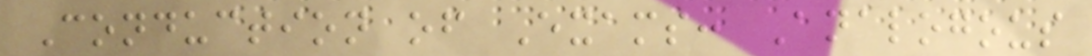Conduction of Exams: Analogous
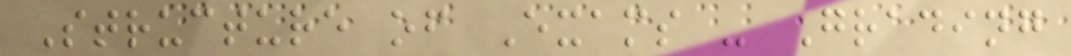Structure of Exams - Grading
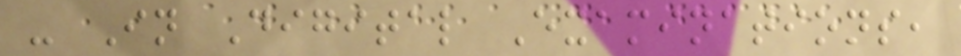- In Digital Examinations,
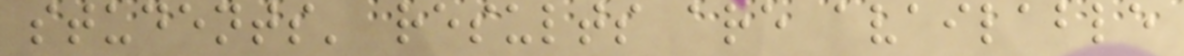students' results are available
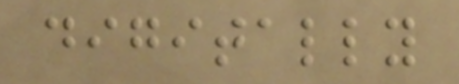digitally
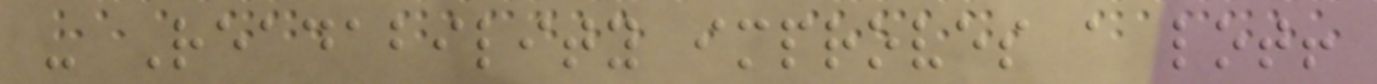- Readability improves a lot!
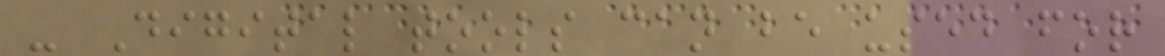- Digital tools can be used for
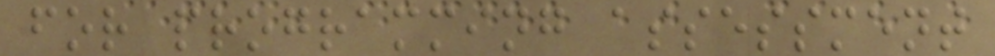for programming assessment
